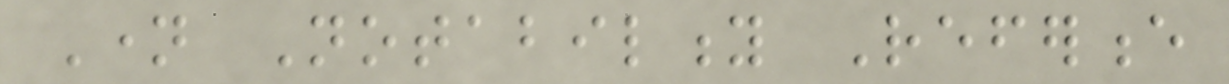Name Notability Reference
